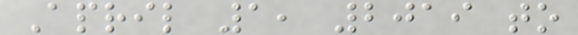April 1, 2019 to
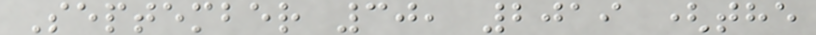September 30, 2019 (the
